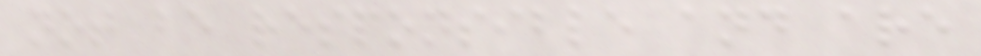not be responsible and are
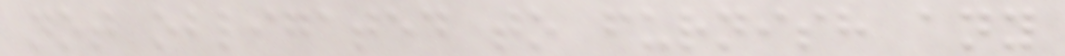not obligated to furnish any
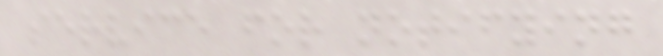service for notifying
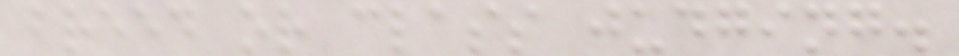breed or class judging.
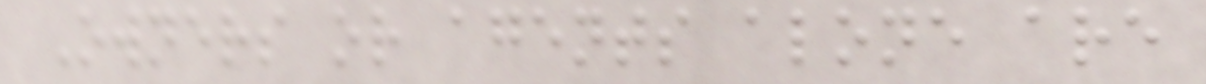Owners or agents alone are
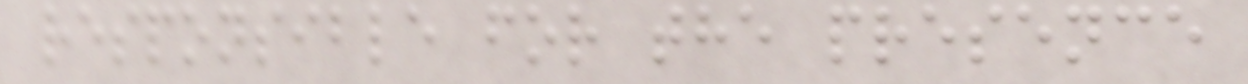responsible for the presence
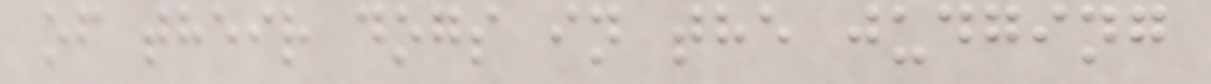of their dogs in the judging
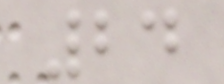24
